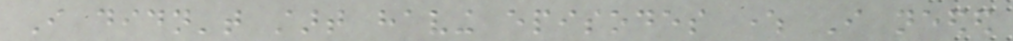I didn't start having episodes where I needed
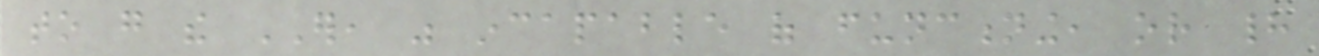to go the ER, was incapable of functioning, or had
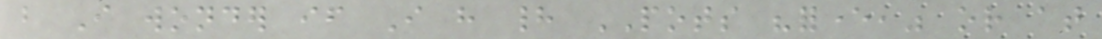but I wonder if I have had POTS "forever," or at
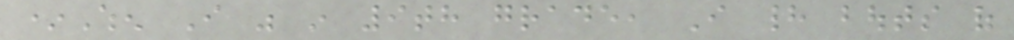*When I was in 9th grade, I had bouts of
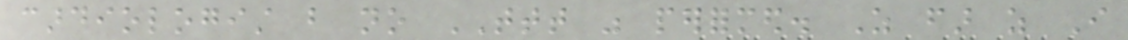cardiologist but no TTT was performed. As far as I
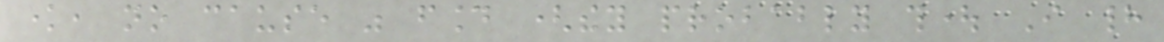know, no cause was found (they probably thought I had
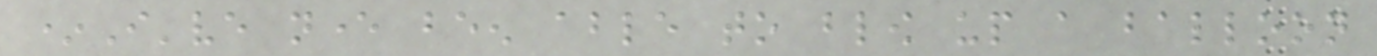*I've never been able to blow up a balloon
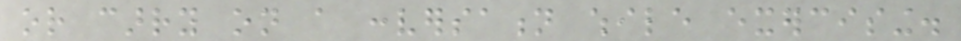or carry on a conversation while exercising.
